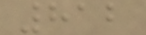812
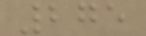275
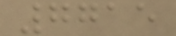7715
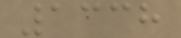1338
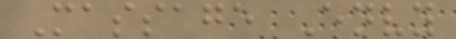Massage Envy
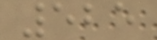525
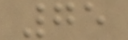75
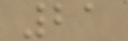21
